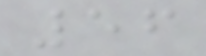56
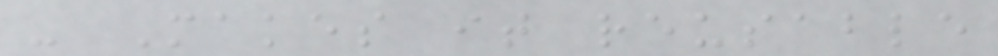- Makes it reusable
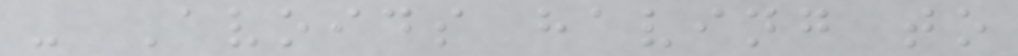- Avoids having to
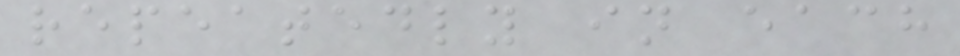repeatedly in each
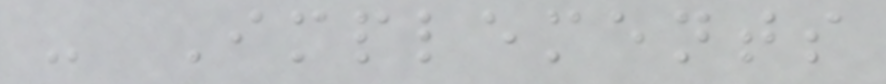- Implements
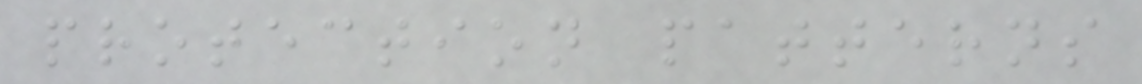protection patterns
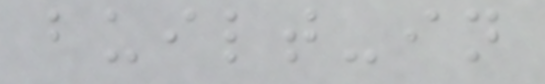built-in
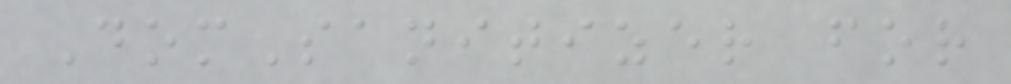DomSanitizer for
